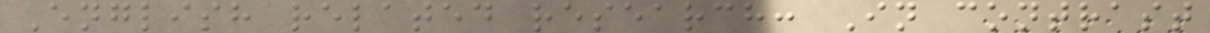English related research: In contrast
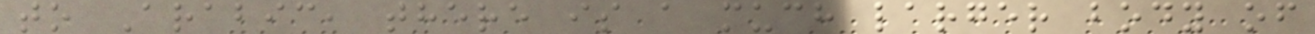to Arabic, there is a much larger body of
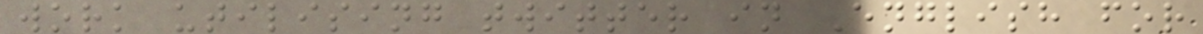work utilising twitter in English for
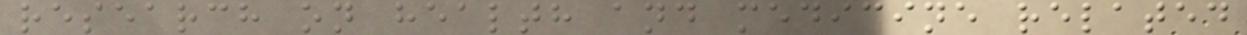research on health and medicine related
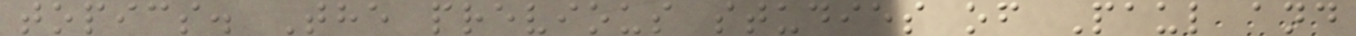topics. The previous studies of Paul and
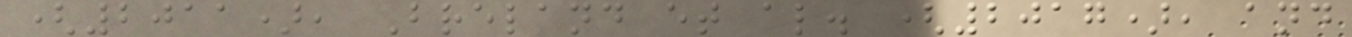(2011), Breland et al. (2017), and
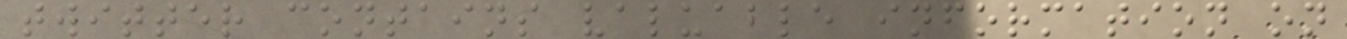twitter contains valuable information on
